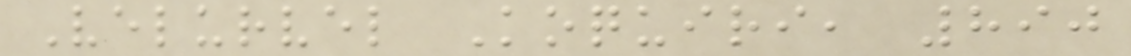Velurvel Koquiri, 890
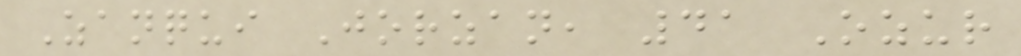Zanqui Jorzan, 41 Ozur
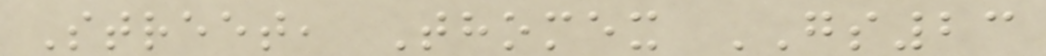Street, Thomex GS23
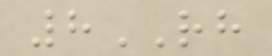8RH
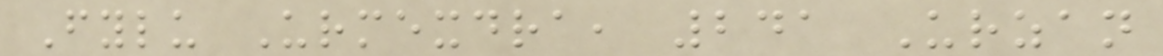Fylu Urmexdra, 241 Urzan
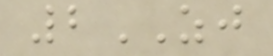2ZJ
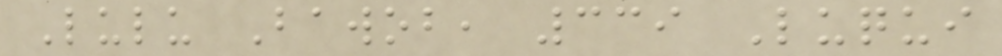Lulu Bawob, 339 Luqui
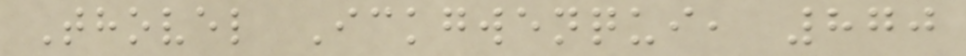Thovel Ickgwenqui, 870
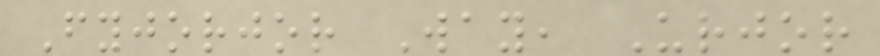Fyjorjor Way, Urjor
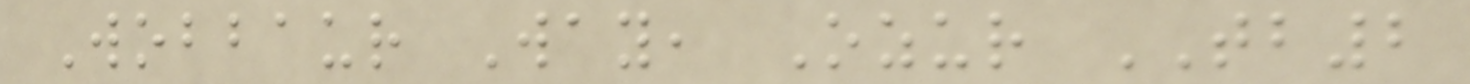Wobbaur Way, Ozur TB2
